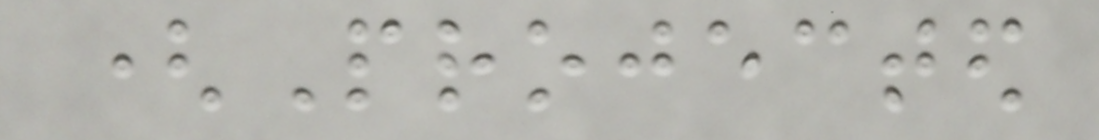(Projected
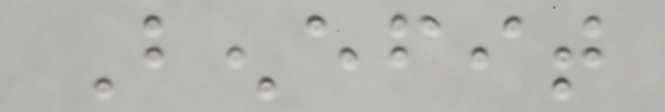Benefit
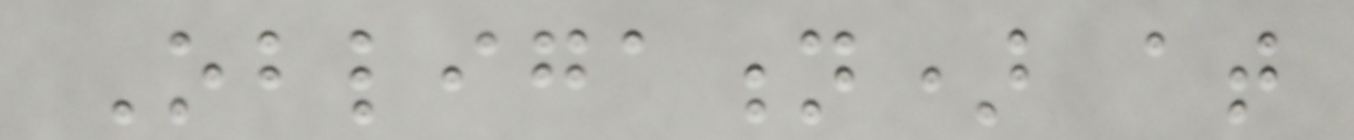Obligation) at
